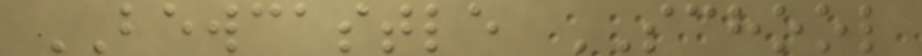BEWCASTLE SCHOOL
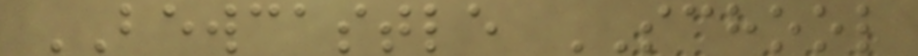BEWCASTLE SCHOOL
